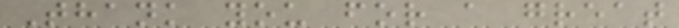Thank you for a great
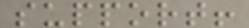support!
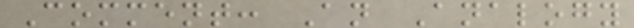Comment: An Analogy
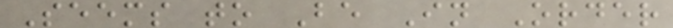Seems to Be In Order
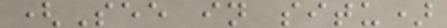(See in situ)
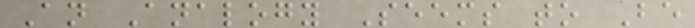An Analogy Seems to Be
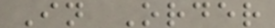In Order
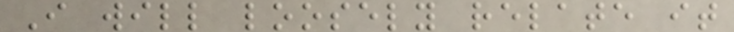I will loosely relate it
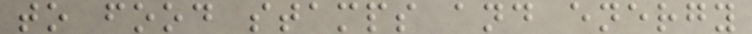to food stamps and energy
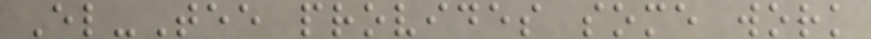El-Tee provides some work
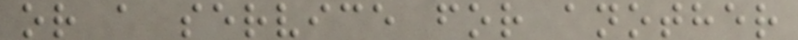or a service for another
